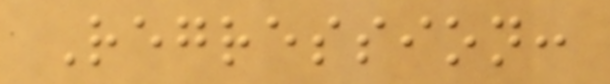Regression:
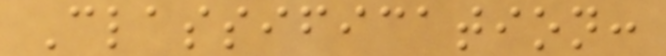Classification:
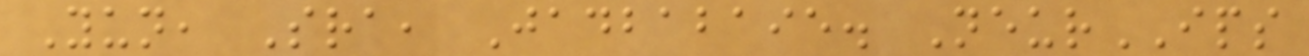Yun, Sra, Jadbabaie. NeurIPS
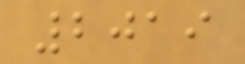2019
